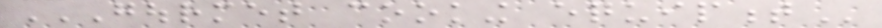GOURMET COOKING EQUIPMENT
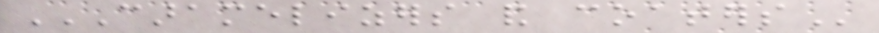CARAMELIZERS AND COATERS
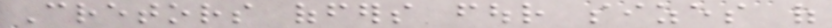Cretors offers four sizes of
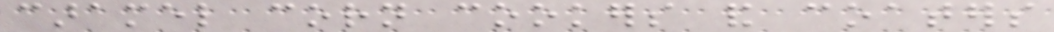caramel corn cookers and coaters
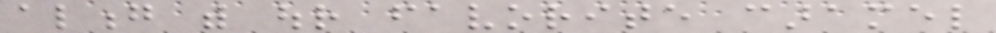along with our favorite caramel
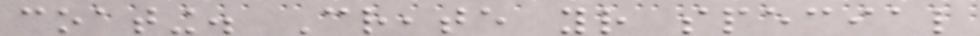coating. Create your special
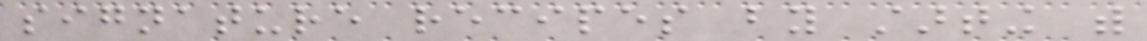signature recipes by starting with
